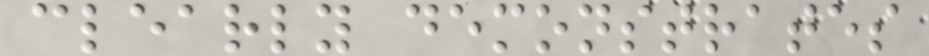clearly demonstrates
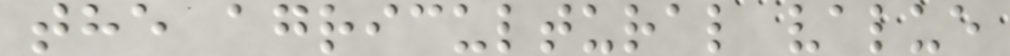the agricultural value
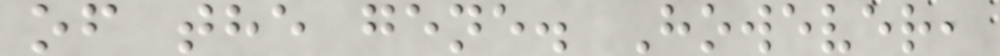of the gene. However,
